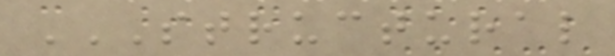STRUCTURAL
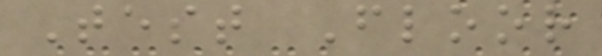Test Floor
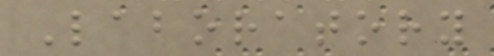Laboratory
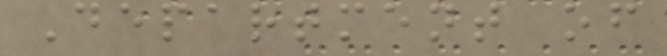Department of
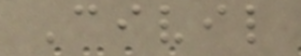Civil
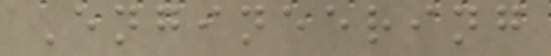Engineering
